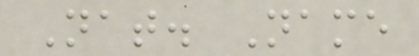Nat. Name
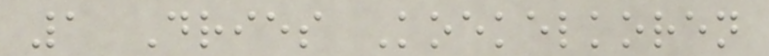1 Dries Koekelkoren
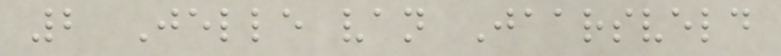2 Jelle van Jaarsveld
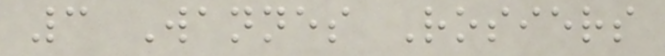3 Wannes Rosiers
